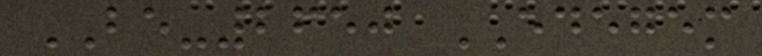BE-2650 EDEGEM
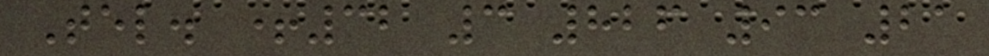Tel. +32 3 826 93 21
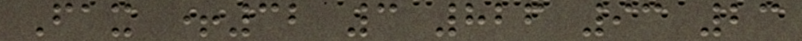Fax +32 3 826 93 23
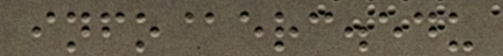info@erc.edu
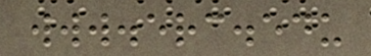www.erc.edu
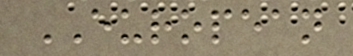EUROPEAN
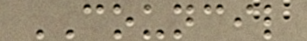COUNCIL
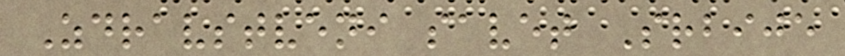Zdravstveni savet Srbije
